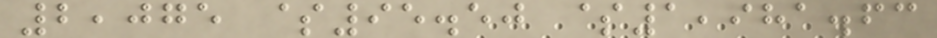2,075 $95.50 $1,981.63
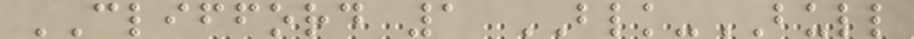CLIFFORD 1 BLK-BULL
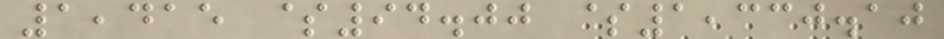1,415 $94.00 $1,330.10
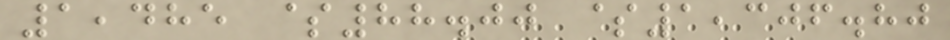1,485 $88.00 $1,306.80
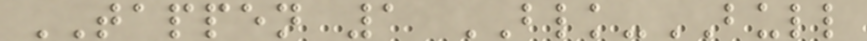TAPPEN 1 BLK-BULL
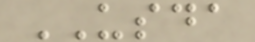USDA
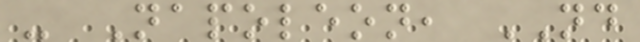- Napoleon, ND
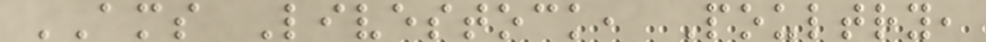AMS Livestock, Poultry,
